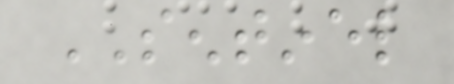SENTINEL
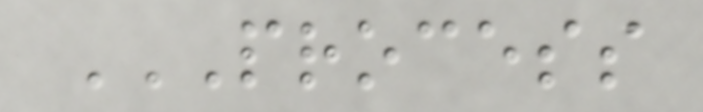PROCESS
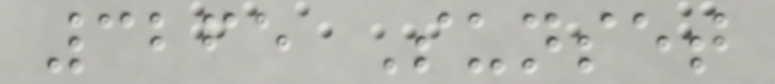3265 Sunset
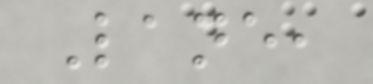Lane,
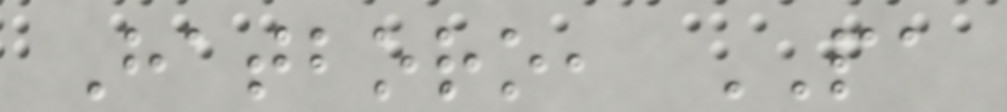Hatboro, PA
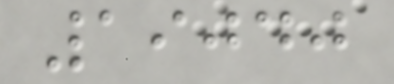19040
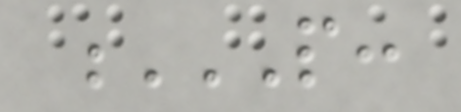P:
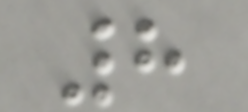8
